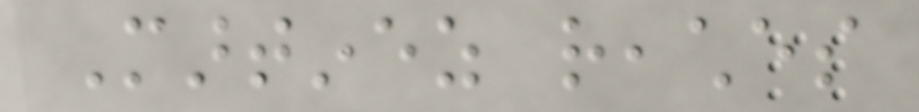Martinez reaches
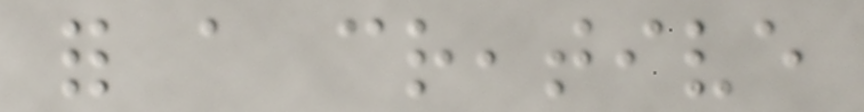for a creative
